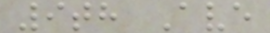9th Ave
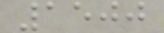1500
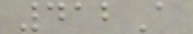412A
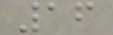16
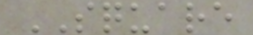SQUARE
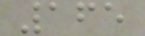165
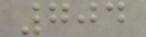704
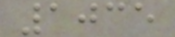1035
